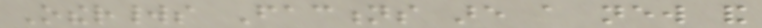Otherworlds Factions are a new and
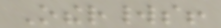Otherworlds!
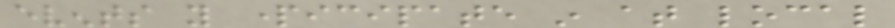events you participate in at local
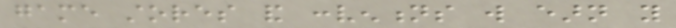game stores and conventions will earn you
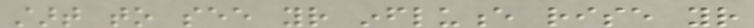start to see your influence rise your
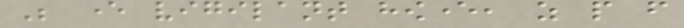Be ever vigilant however, as people from
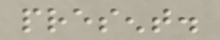present.
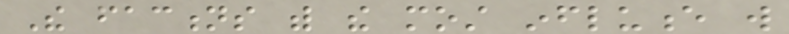The factions with the most influence will
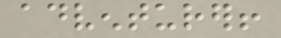adventurer!
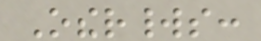Otherworlds:
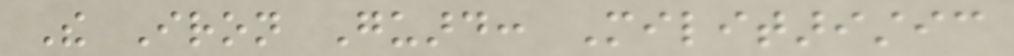The Iron Guard: Militaristic
